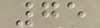75
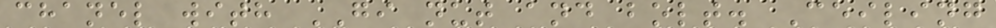chanel with GI nut and bolt. Ceiling
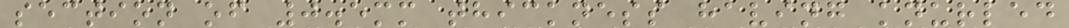section of 0.5mm thickness having knurled
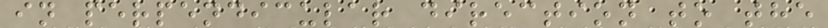in perpendicular direction to the
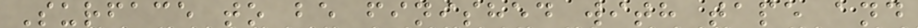Surface to be finished with tape and
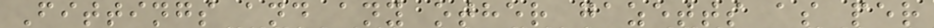Fittings and any other gazetts as per
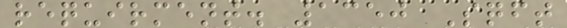requirment. 1350 Sqft
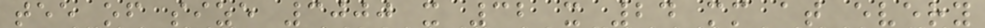tee of size 3000 x 32 x 24 mm at every
